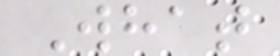What
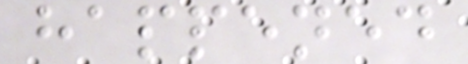happened
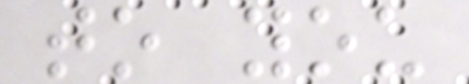to you
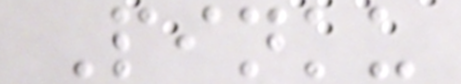Pinku
